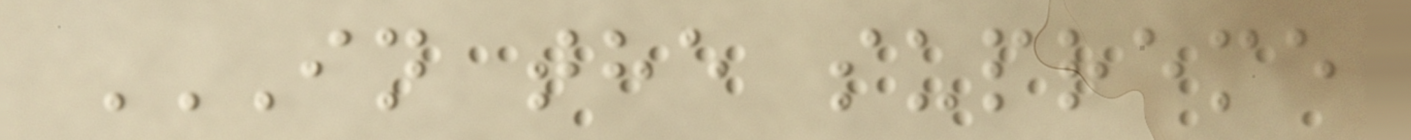IN THE SUPREME
